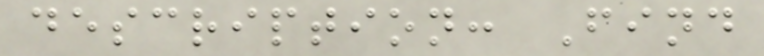description: Find
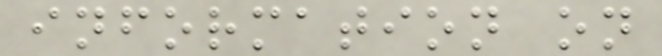information on
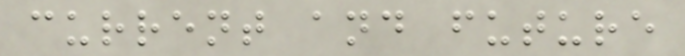current and future
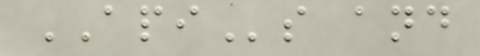APIs and
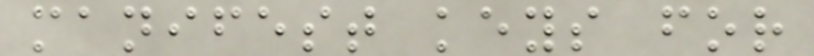manifest keys for
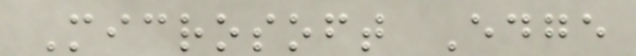Microsoft Edge
